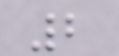2
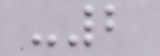-2
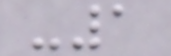-1
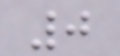0
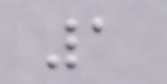1
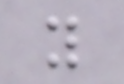y
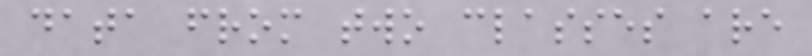data from two classes are
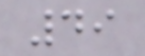49
